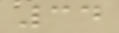34
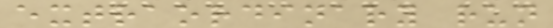extraordinary run
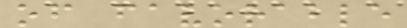of favorable
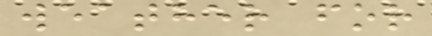weather for
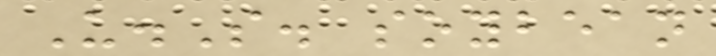U.S. soybean
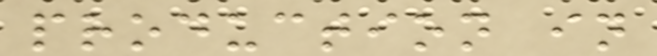production in
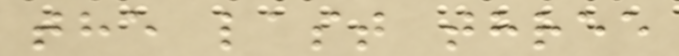the last three
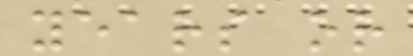years or
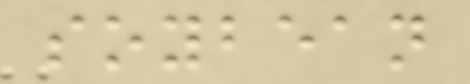soybean
